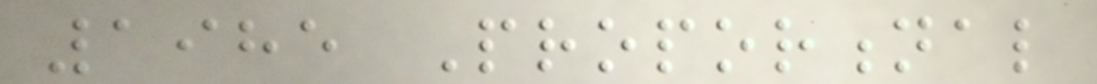1985 Proportional
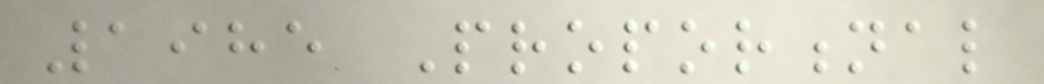1985 Proportional
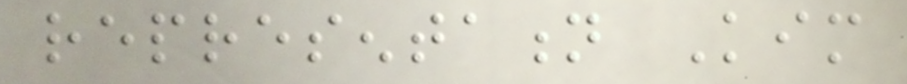representation Kim
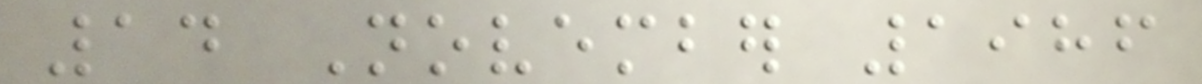14 November 1986
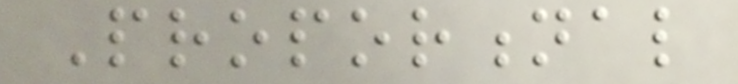Proportional
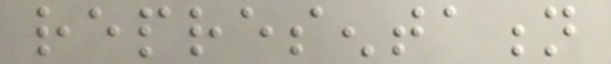representation
